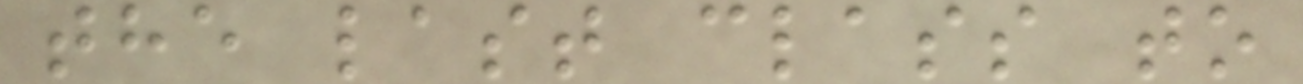the last class to
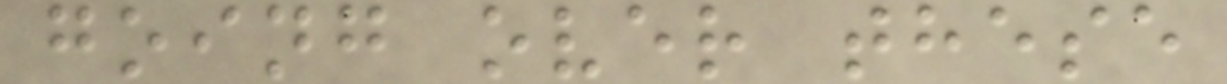going over these
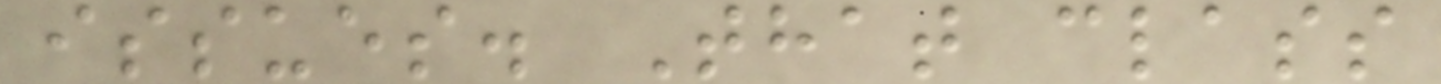issues. That class
